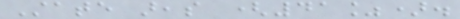State areas (41%).
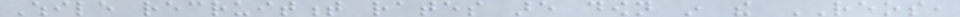While recruitment rates are down in the REOS,
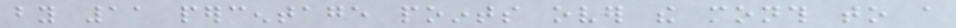by 11 percentage points over the month to a
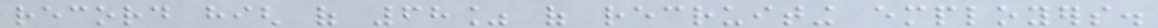record high of 68% of recruiting employers.
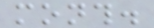month.
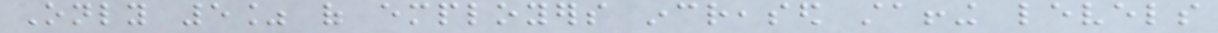Only 5% of employers increased staffing levels
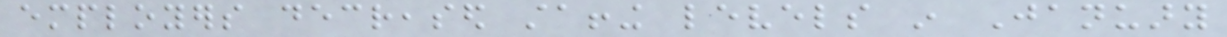employers decreased staffing levels in January
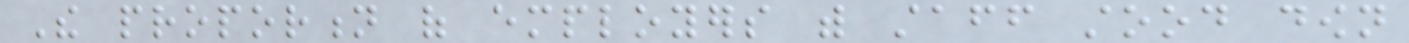The proportion of employers with staff stood down
